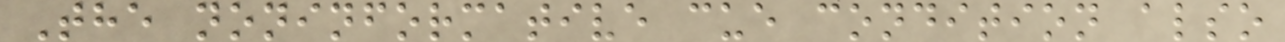The noninformative cue condition also
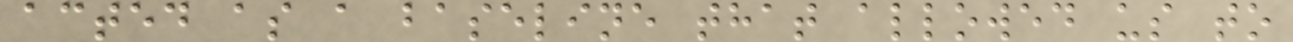acted as a baseline that allowed us to
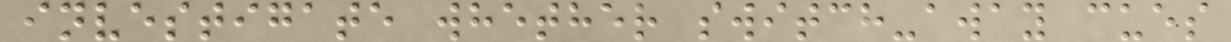investigate whether switch-away cues
